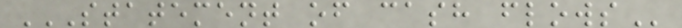STATEMENT OF CASH FLOWS
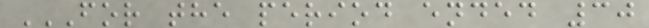FOR THE PERIOD ENDED 30
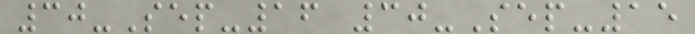30-Sep-16 30-Sep-15
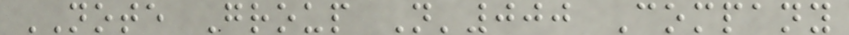NOTE Group N'000 Company
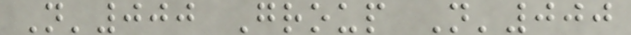N'000 Group N'000
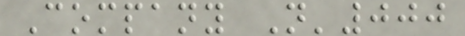Company N'000
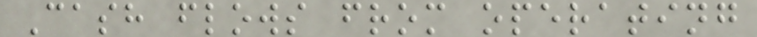Cash flows from operating
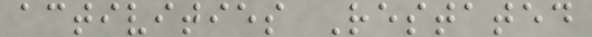activities Restated
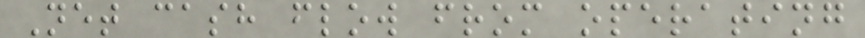Net cash flow from operating
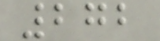272
